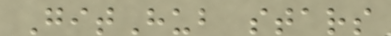GitHub stars
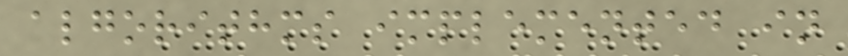algorithms implemented in
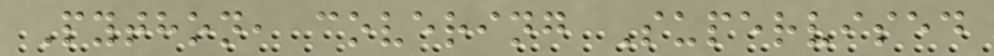Python, covering Supervised
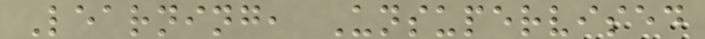Learning, Unsupervised
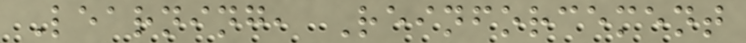Learning, Reinforcement
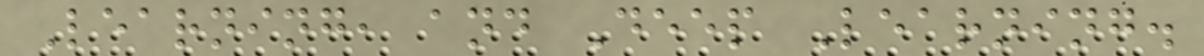Learning, and Deep Learning.
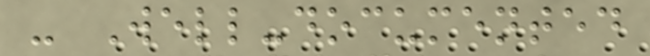- Well-documented
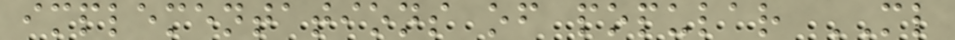implementations of popular ML
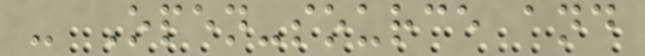- Open-source and
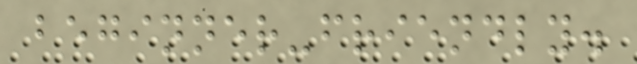beginner-friendly.
